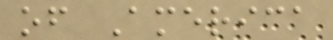of America
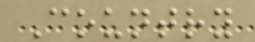Country
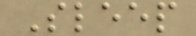Sleep
